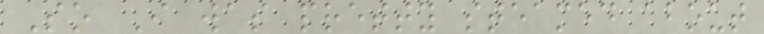So I was pretty steamed about
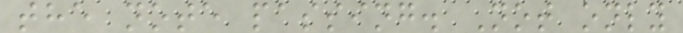the note passing. Not only
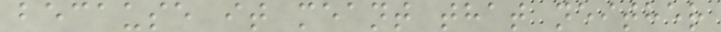because it meant that neither
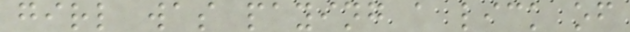girl was paying a lick of
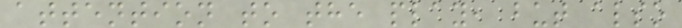attention to the play, but also
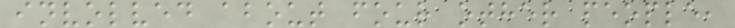involved about four other people,
